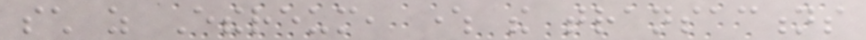such as Ethereum, where the transactions
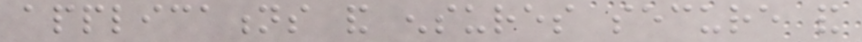applications and ensures secure and
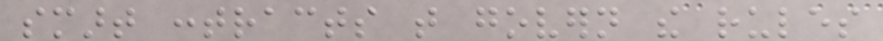smart contracts that govern the rules
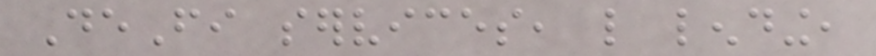DeFi services, like lending,
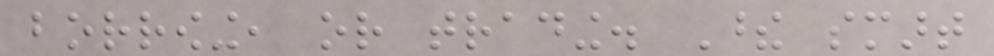borrowing, or trading. These smart
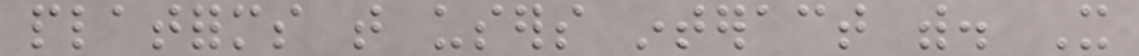platforms that users interact with. It
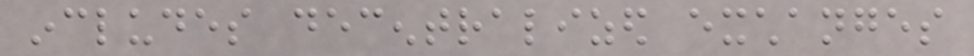includes decentralized exchanges
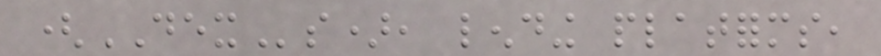(DEXs), lending platforms,
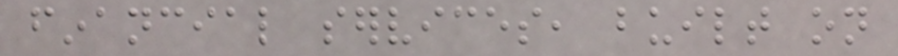financial services, built on
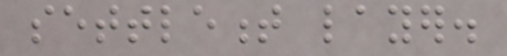settlement layer.
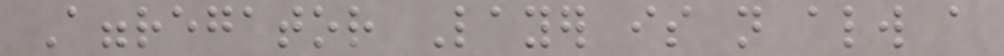Aggregator Layer is not always a
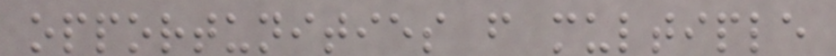opportunities from multiple
